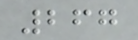267
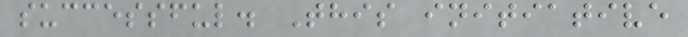successful. This initiative
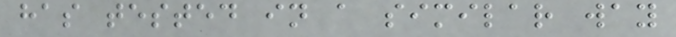has tested in a similar way
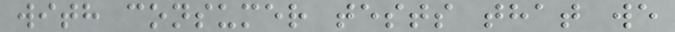with consumer tests that we
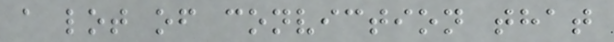a lot of conviction that
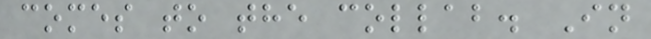comes to the collab. In
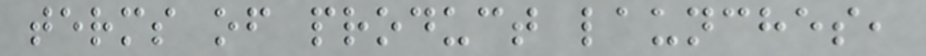terms of product launches,
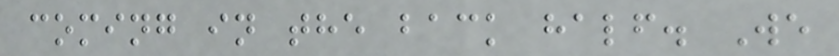coming in the back half. We
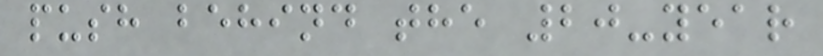push behind the 20-year
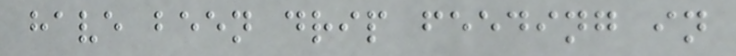have been drip feeding in
